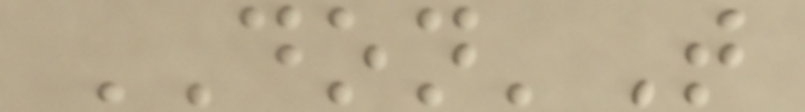DON'T
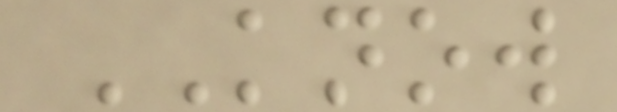KNOW
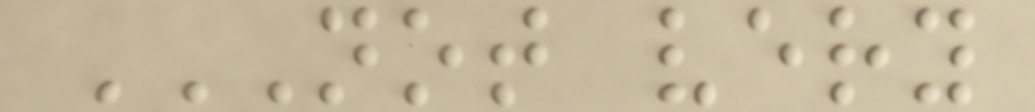NOT VERY
